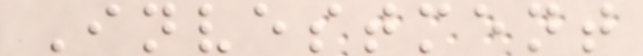Investment
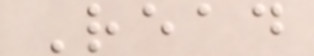Read
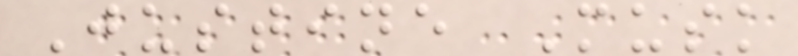Justine Musk
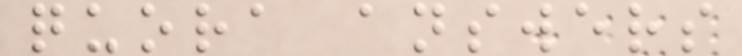quora answers
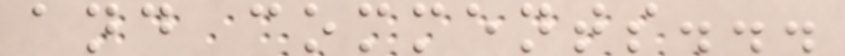and comments...
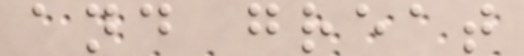and great
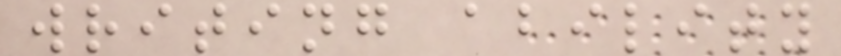writing ability
